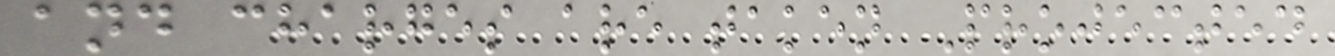and charges are taken Projected
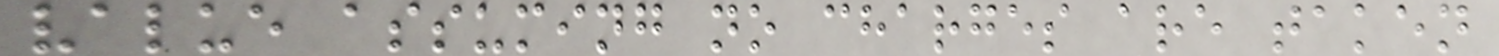value assuming no charges are taken
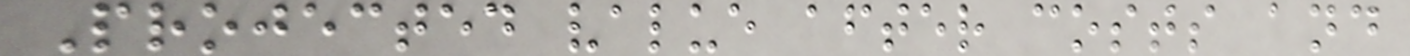Projected value after costs and
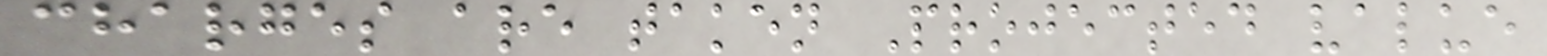charges are taken Projected value
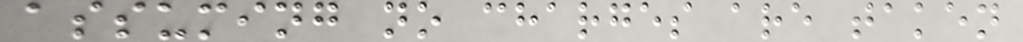assuming no charges are taken
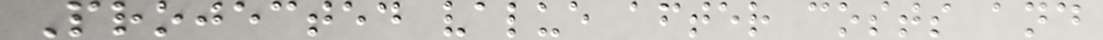Projected value after costs and
